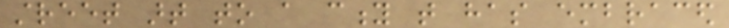street art to a city that has embraced
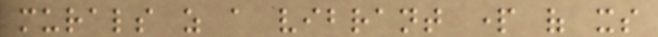murals as a vibrant part of its
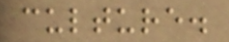culture.
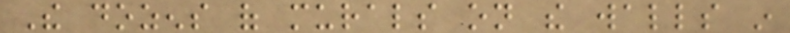The dozens of murals on the walls in
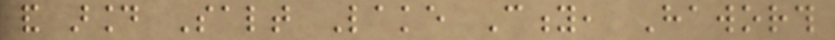and around Salt Lake City, Haworth
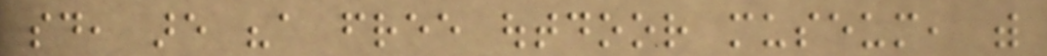said, are "a free outdoor museum, with
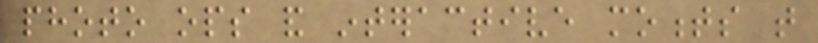photo ops and interactive moments that
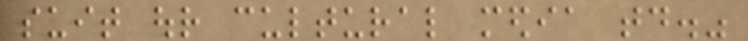suit our cultural media today."
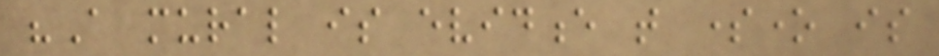"A mural is evidence that someone is
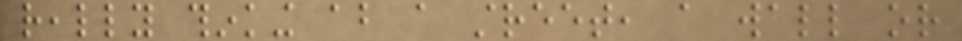really thinking about a street, a wall or
